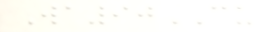Wa90CU
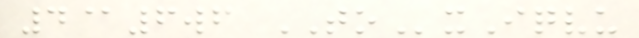4@6wf TOxIqvu
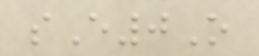sE0O
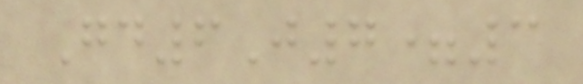Gd6J7=3
